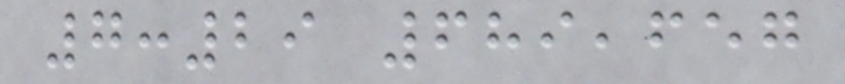7:29 689,657
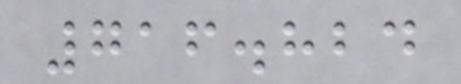716.824
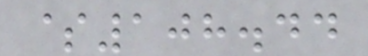$108.44
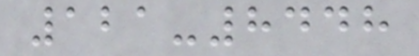121-8448
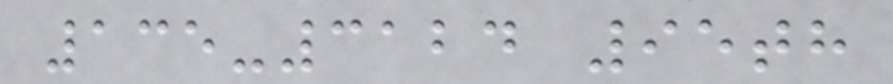135-3124 95th
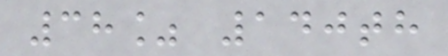38% 140th
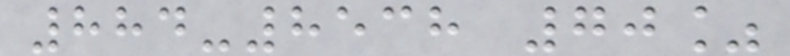884-8538 70%
